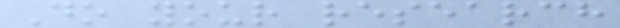Do your research
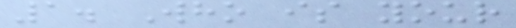1. Who is your
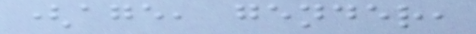(age, gender,
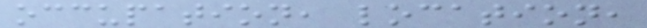occupation, location,
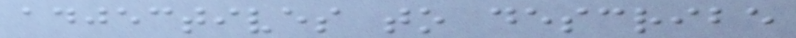adjectives to describe
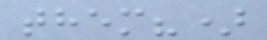them?)
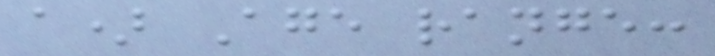a) Age range:
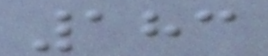183
